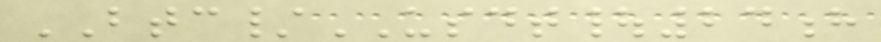BTC/USDT|24h
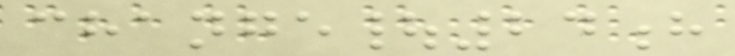change|24h
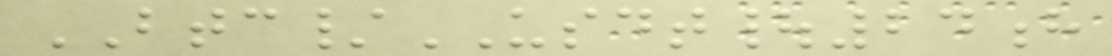BTC/USDT|24h
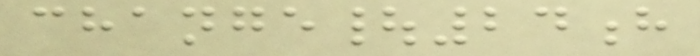change|24h
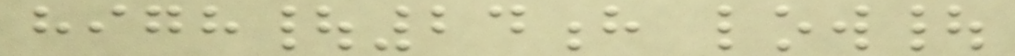high|24h low|
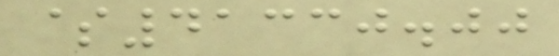$41330.00
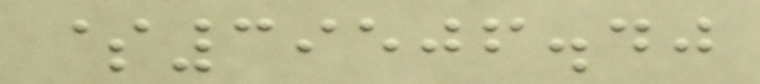$39506.40
